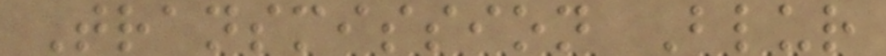Transmission Blur
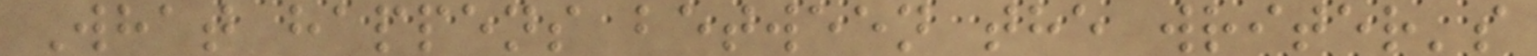What happens between the writer's
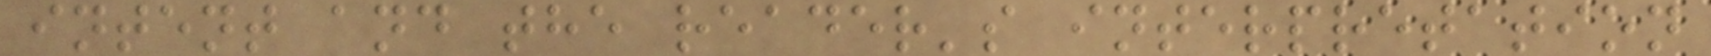intent and the reader's interpretation
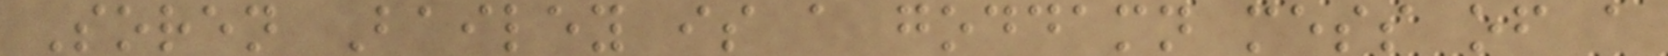Soren Bailey is a goddamn mess of a
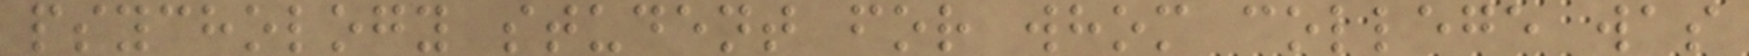psychology student for whom college was
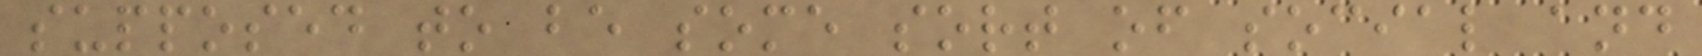supposed to be some sort of social and
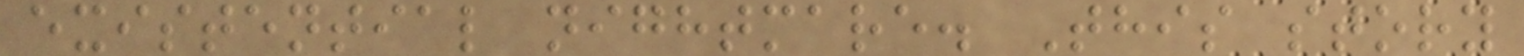existential nightmare. This story
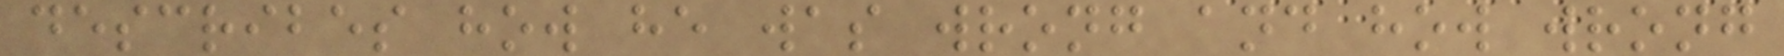describes how he was wrong and how wrong
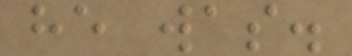he was.
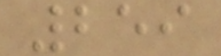259
